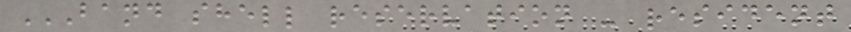BAND SHELL RESERVATION - RESIDENT
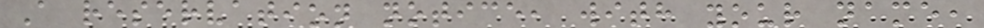A reservation notice, with your name,
